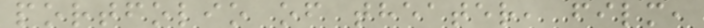portfolio of theater, film,
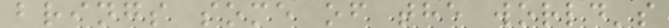brings some of the world's
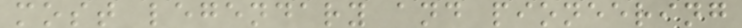most legendary and pioneering
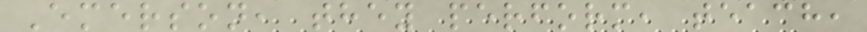Emerson, they perform, teach,
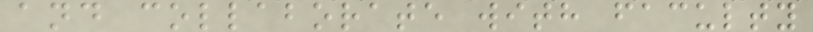and collaborate with faculty
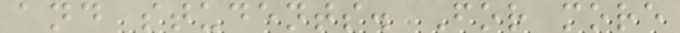and students. For more
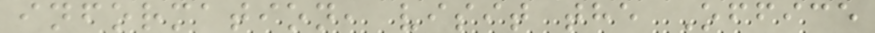information, visit the Office
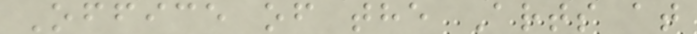Office of the Arts at
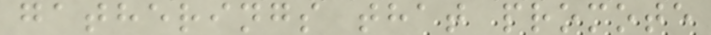gatherings that promote
